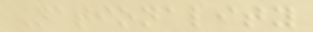Nationality
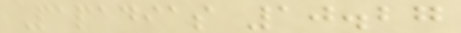Papadias 10.27
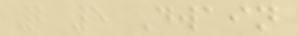2 5 Dwain
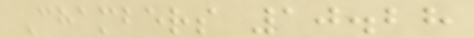Chambers 10.28
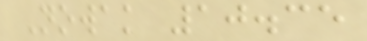Nowak 10.35
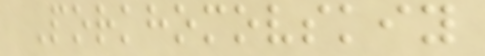Porkhomovskiy
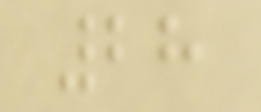28
